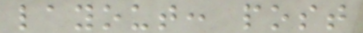layout: post
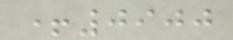+0900
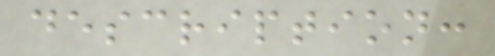description:
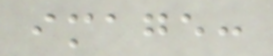image:
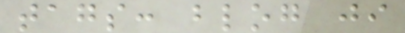tags: blog ji
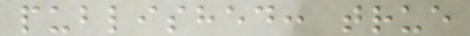published: true
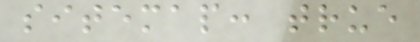sitemap: true
